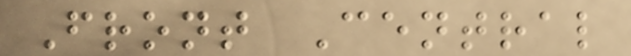Front Central
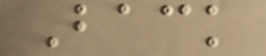Back
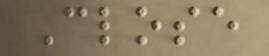Close
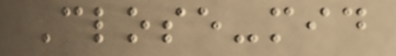Close-mid
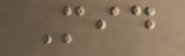Mid
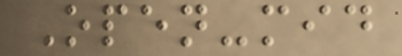Open-mid
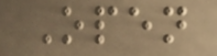Open
